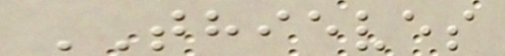THIEVES
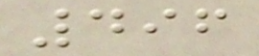496
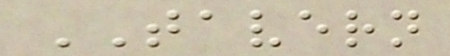TAVERN
